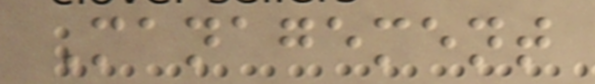Management
